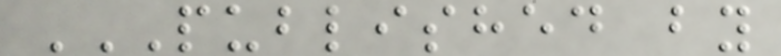PUBLISHED BY
